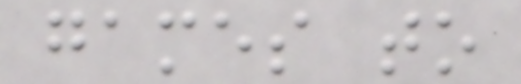games to
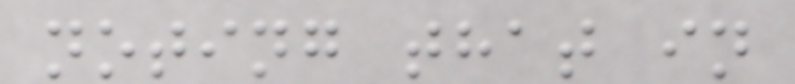noting that in
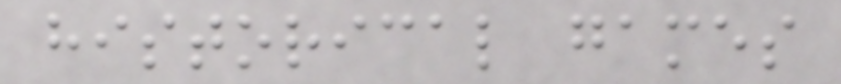historical games
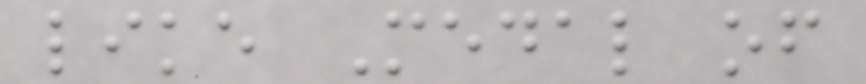like Medal of
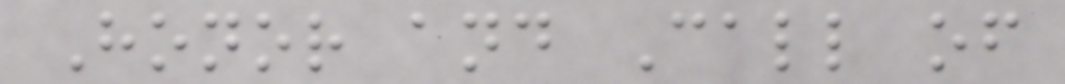Honor and Call of
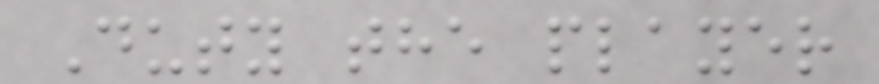Duty the player
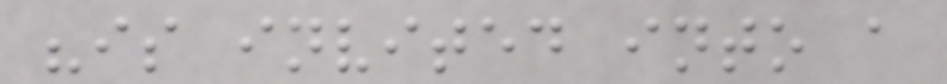"is invited into a
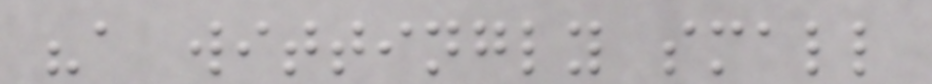"a wittingly small
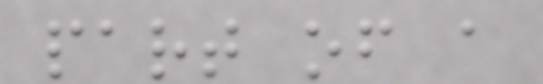part of a
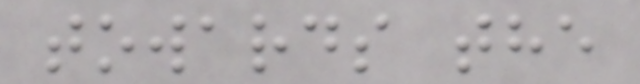towards the
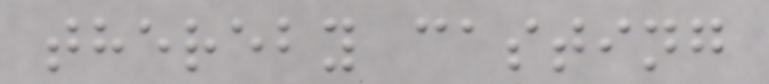thereby casting
